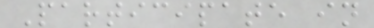Participate in
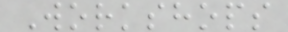Workshops
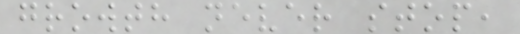growth never stop,
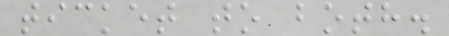ticket to both.
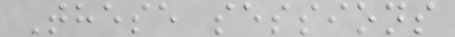These sessions
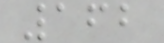162
